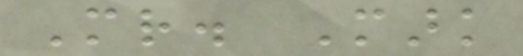Mr. Mark
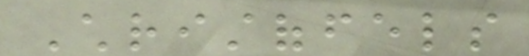Christoffels
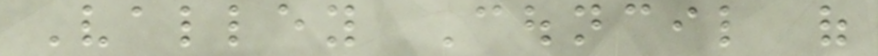Valley Council of
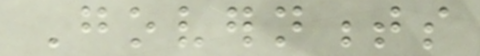Governments
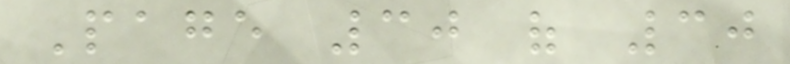Page 30 of 30
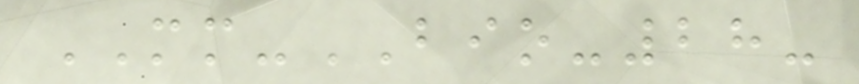MM-BIO-28-
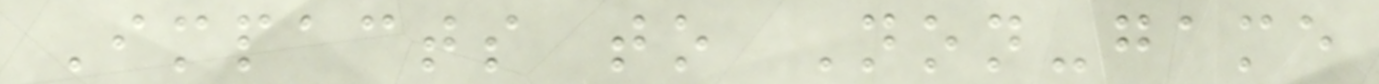Impacts to Non-game
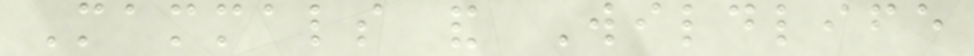Mammals and Wildlife
